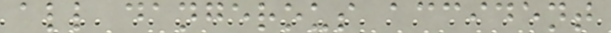all dangerous accident
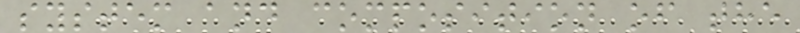system and composition of the
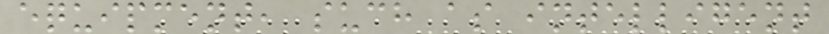equipment, such as intelligent
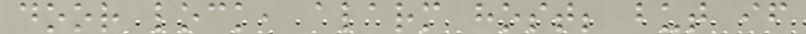door lock, alarm host; but if
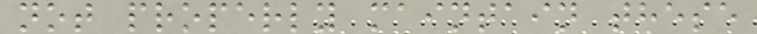not properly maintain these
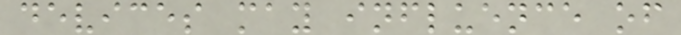devices may influence of
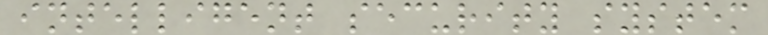intelligent security system
